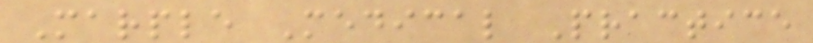Marple Medical Practice
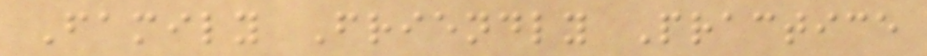Family Friendly Practice
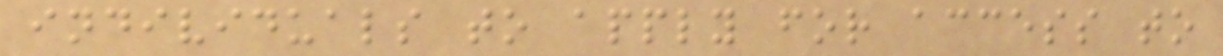individuals to apply for access to
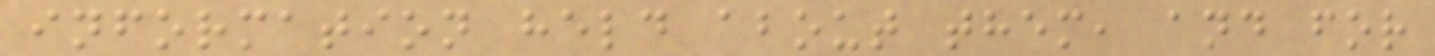information held about them, and for
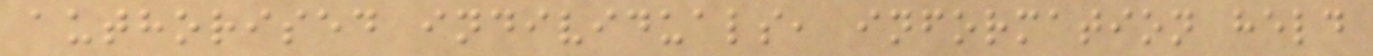authorised individuals, information held
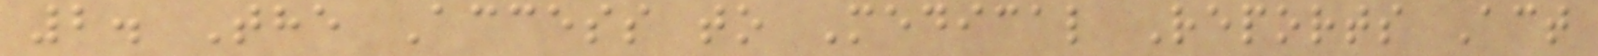2. The Access to Medical Reports Act
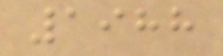1988
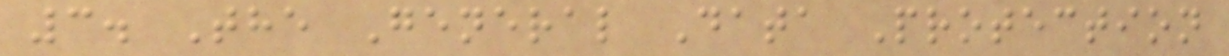3. The General Data Protection
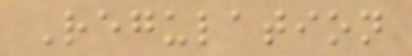Regulation
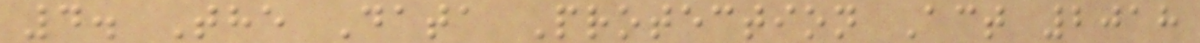4. The Data Protection Act 2018
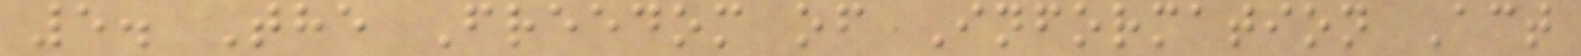5. The Freedom of Information Act
